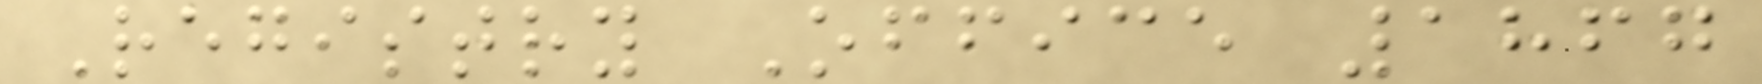Registry Office 1867
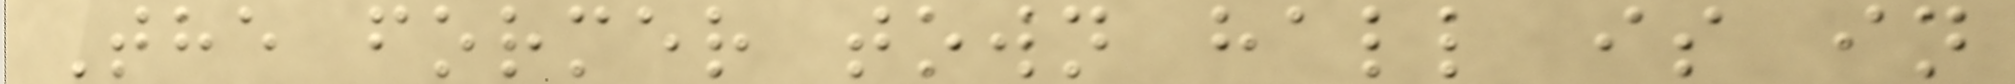The former town hall is in
